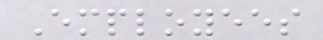Employees
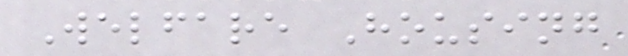Welfare Housing
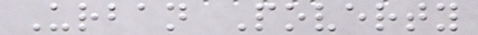Urban Poverty
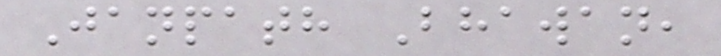Janpath Bhawan,
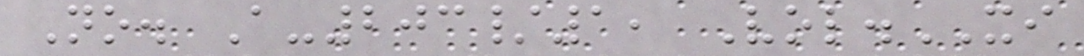No. A-203/1, Vol.XI
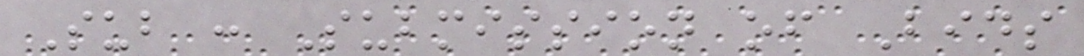Sub : Submission of Bids
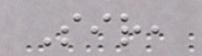Sir,
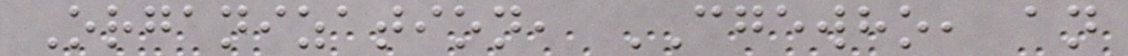Organization, CGEWHO, an
